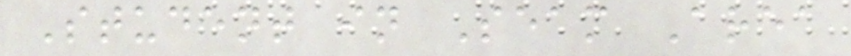Student in Seam Area
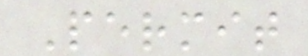Permit
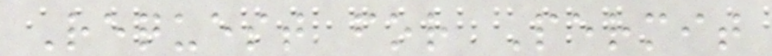Request for Permit
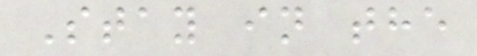Stay in the
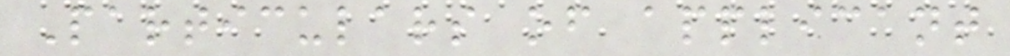Particulars of applicant
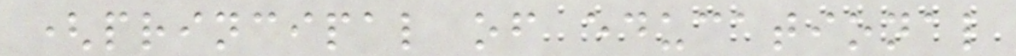(principal of educational
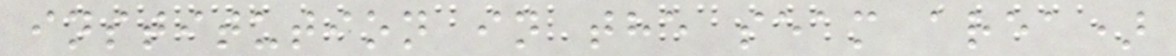institution in the seam area)
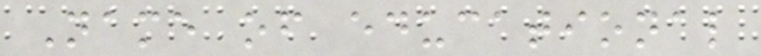Name of educational
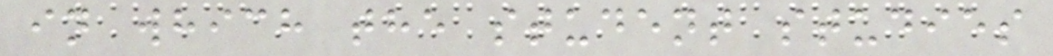in which the student studies
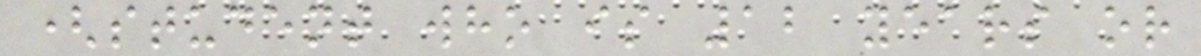(student who is 12 years or
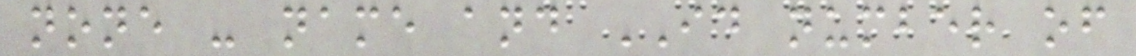none - name and ID number of
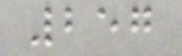257
